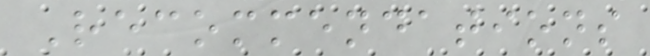Recommendations
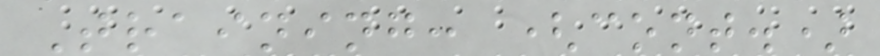Training: (cont.)
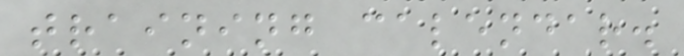training calendar.
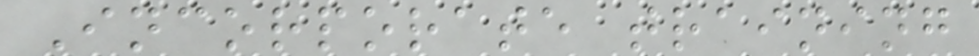Incorporate training
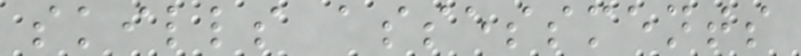skills assessments
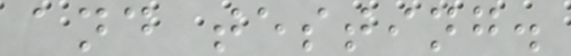and testing.
